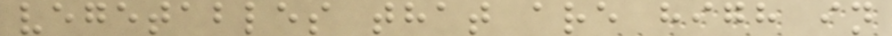vegetables that are high in
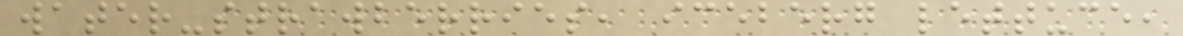water-strawberries, iceberg lettuce,
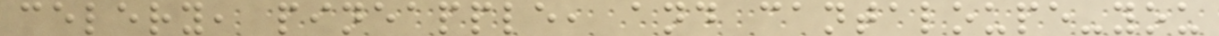celery, pineapple, and cantaloupe-you
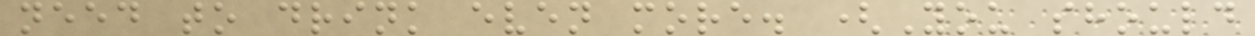need to drink even more. (You should
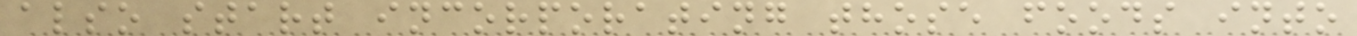also start incorporating those foods into
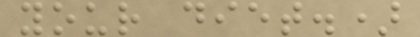your diet.)
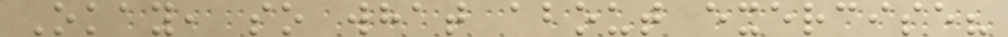Okay, so what about exercise?
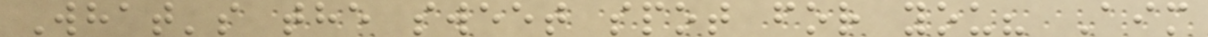What's the sweet spot for you? Aim
